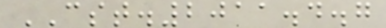CST.2011.4.7
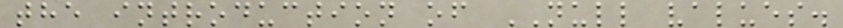the introduction of NULL values.
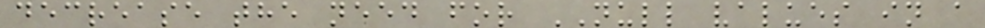decrease the need for NULL values in a
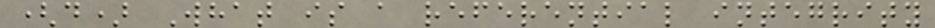(d) What is a referential integrity
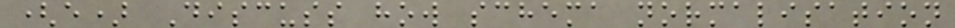(e) Discuss how schema normalisation
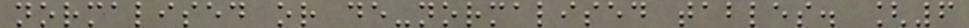normalised or de-normalised tables. [6
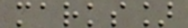marks]
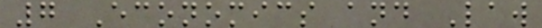7 Economics and Law
